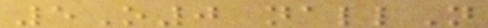5O0 nallN
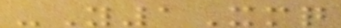-Y1Xmq
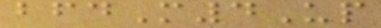bfdM4Up
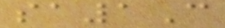sa1C
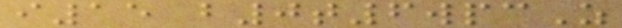i15 b0t6wpcZ
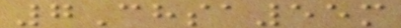7Chsa55m
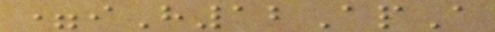=iH12ApA
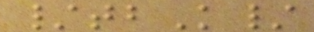/tbK/
